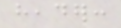header:
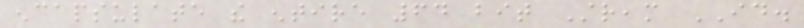encapsulate the entire 64 bit Stream ID.
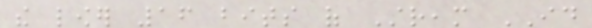the lower 16 bits of Stream ID
